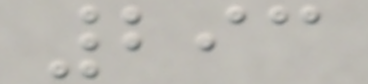293
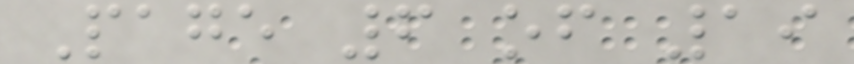Page 6 of 19
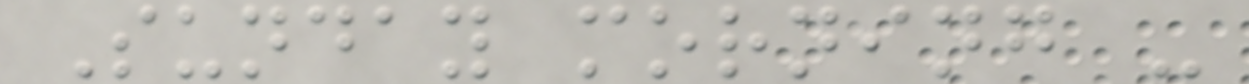Sunday morning -
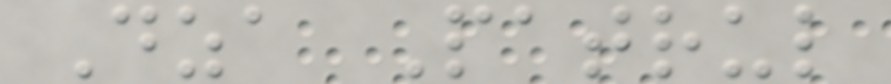Dza Patrul
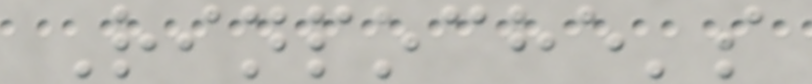Rinpoche's
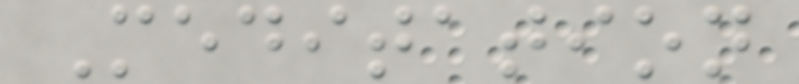Meditation
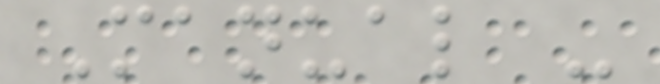Manual -
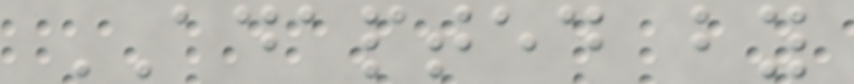ADAPTED by
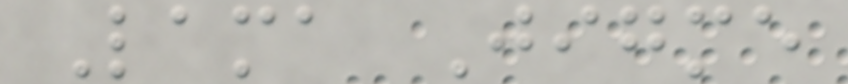Lama Jigme
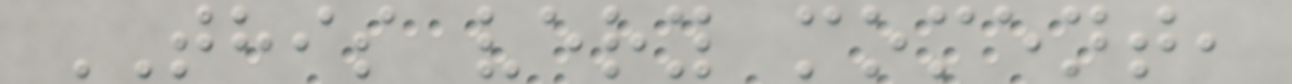THIS very moment,
